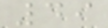49
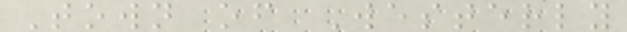Town of Westerly
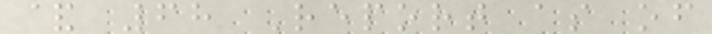& 68 Report as of
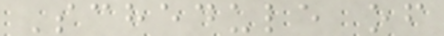Schedule of
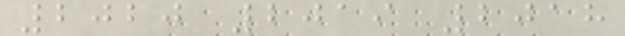2020 2019 2018
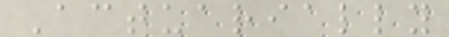Actuarially
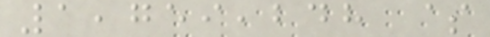1,759,248 $
